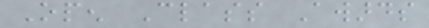Open Class Awards
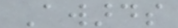Awards
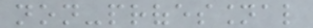non-professional
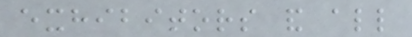exhibitors and all
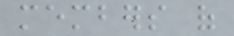members of
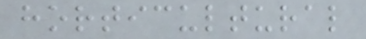horticultural
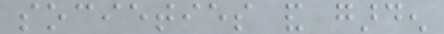societies and garden
